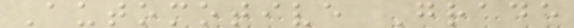Automotive Grade
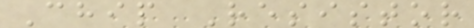Chip Resistor
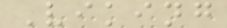Viking
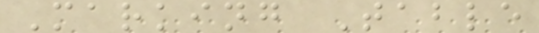Marking Table
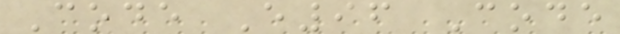Code E96 Code
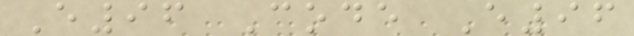E96 Code E96
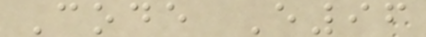Code E96
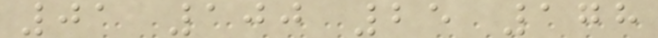01 100 25 178
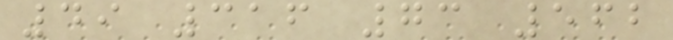49 316 73 562
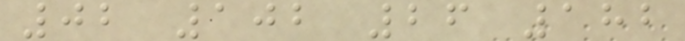02 102 26 182
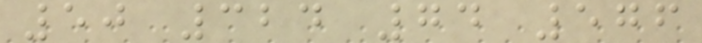50 324 74 576
